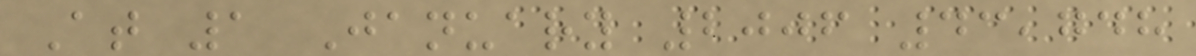At 1 January 2006 43,748
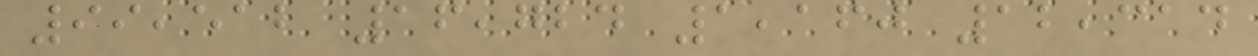99,512 16,724 1,160 12,314
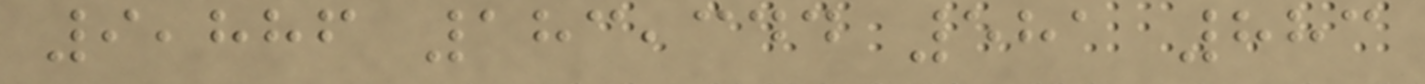9,886 183,344 581 883
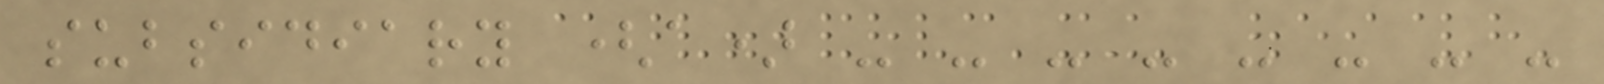subsidiary (a) - - - - - - - -
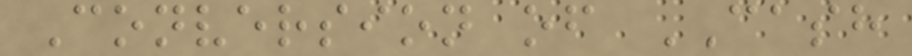Conversion of CASH
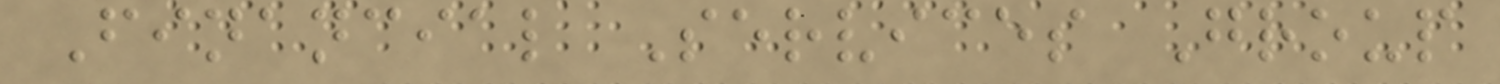Financial Services Group
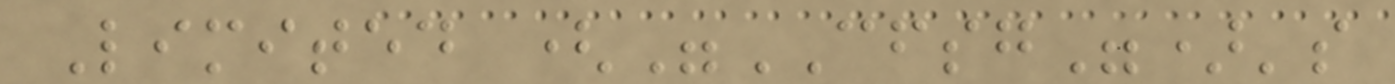Limited ("CFSG")'s
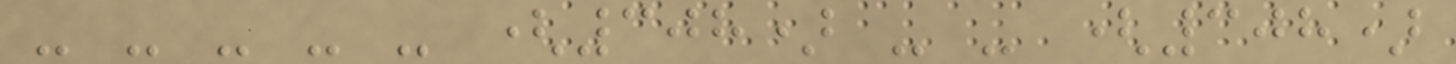- - - - - (308) - - (308)
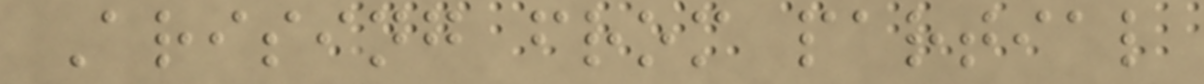Arising from partial
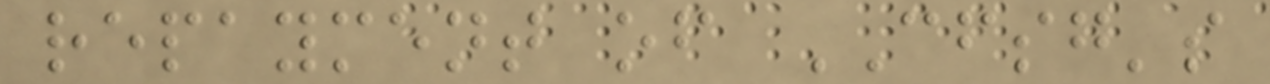repayment of CFSG's
